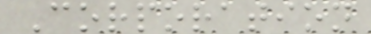Corporation
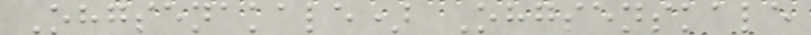Ohgsenakale) Ohgsenskale
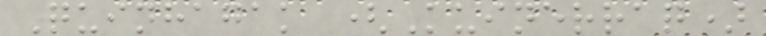Quinhagak (Kuinerraq)
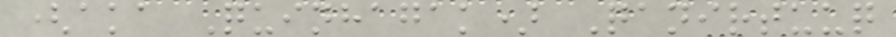(aka Quinhagak) Qanirtuuq
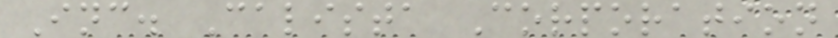Inc. Calista Corporation
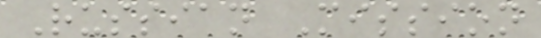Russian Mission
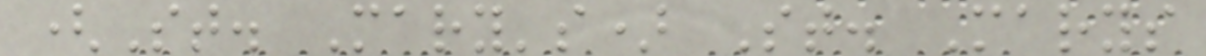(St. Mary's) St. Marys
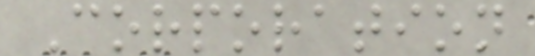Corporation
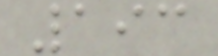193
